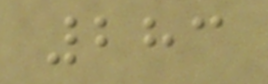283
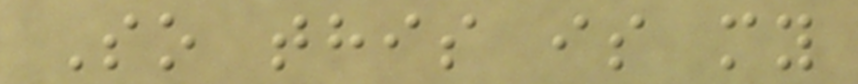So this is my
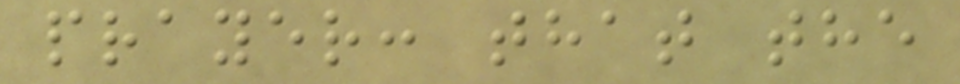prayer: that the
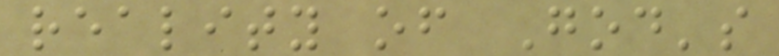reality of God's
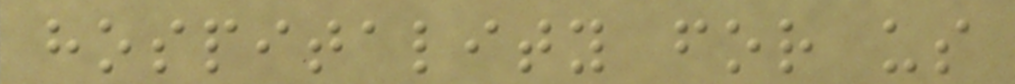hospitality for us
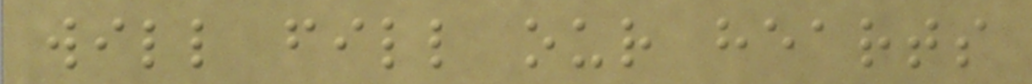will fill our hearts
